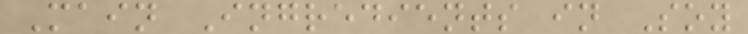Main Ingredients in Soy
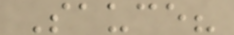Sauce?
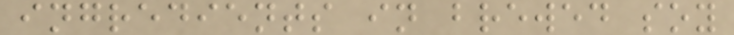ingredients in brewed soy
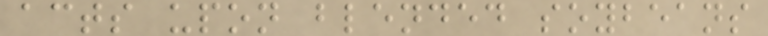acts upon blended soybeans
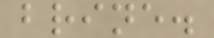brine.
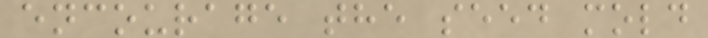encourage the seed mold
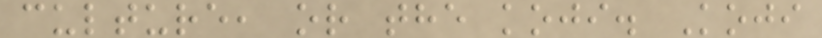culture, or the koji. Koji
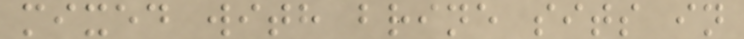mixed with brine sits in
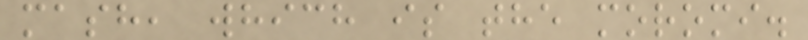mash, which is the moromi.
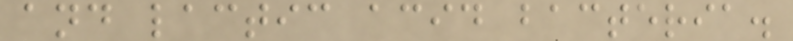and lactic acid bacteria.
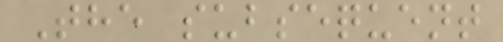The subsequent
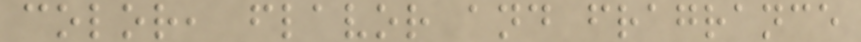color, flavor and fragrance
